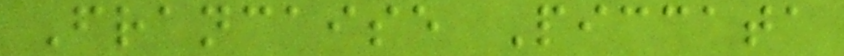Francaise Piccata
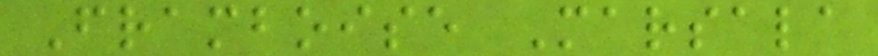Framboise Marsala
